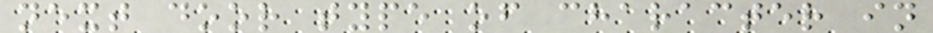next door type of character in
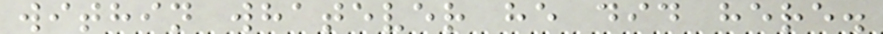within whatever he did here.
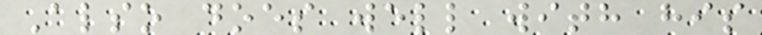Also does well with his
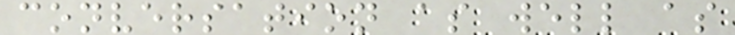conversation as well as
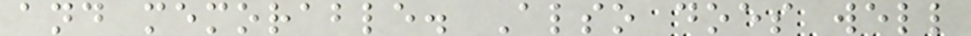and memorable. Also does well
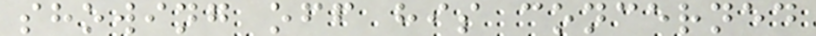showing off his concerned
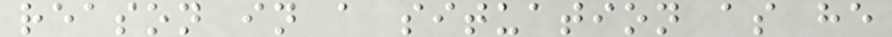reason in a situation as he
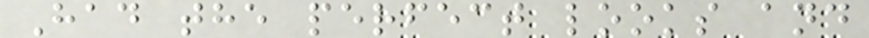Had the perfect looks and
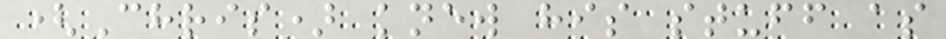(Chris) knew his stuff as
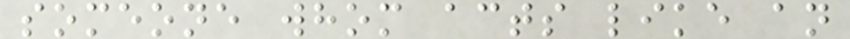someone whom acts like an
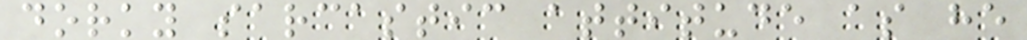dorky sarcastic attitude as he
